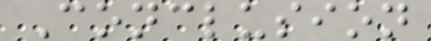Conclusion
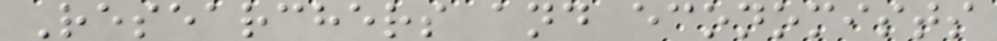Researchers and economists
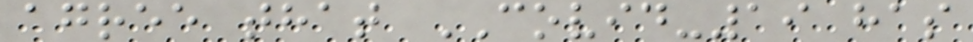agree that COVID-19 has
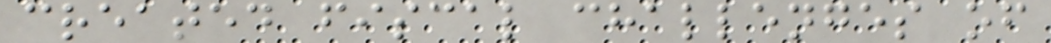created fiscal challenges of
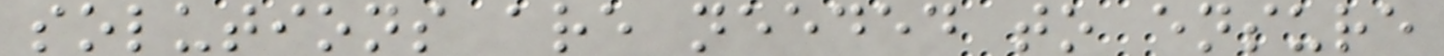solutions are needed to ensure
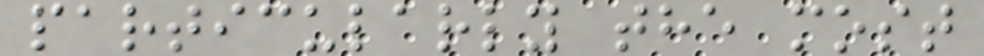particularly the most
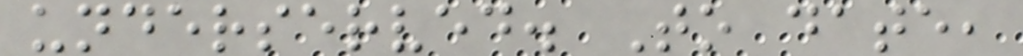underserved. To date,
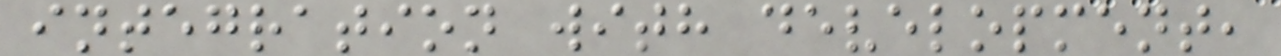integration with development,
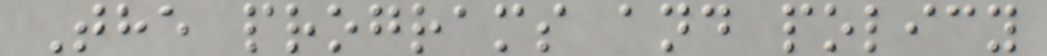The programs and policy
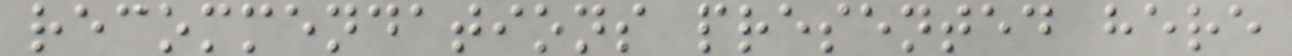recommendations presented here
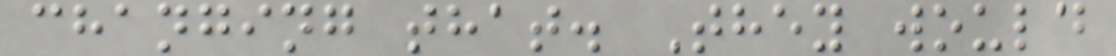changing that. They would
